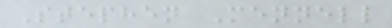Stephen Mennell
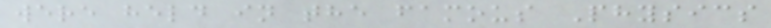were held in the famous Physics
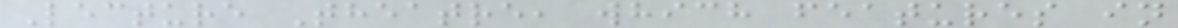Lecture Theatre, which features in
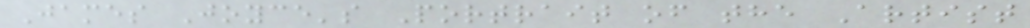James Joyce's Portrait of the Artist
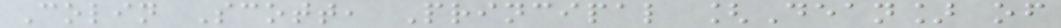Colin Scott, Principal [Dean] of
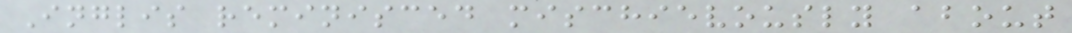Inglis reminisced mischievously about
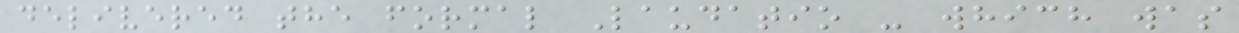delivered the formal Laudatio - which was
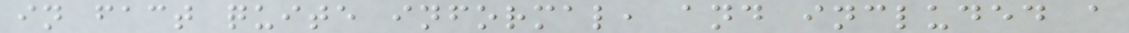in fact quite informal, and included a
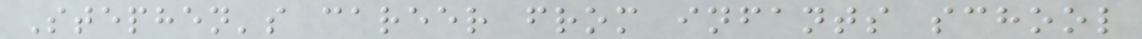Stephen's career from infants school
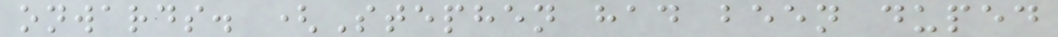onwards. (Stephen had been duped
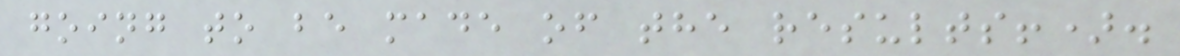going to be made of the results!).
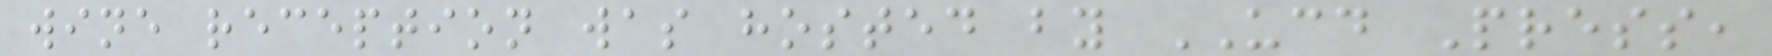wine reception was hosted by UCD Press,
